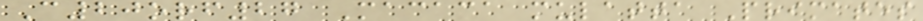C20orf27 Macaca mulatta Primates
